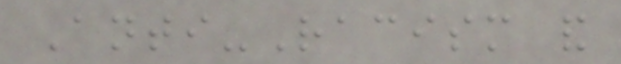Anti-Racism and
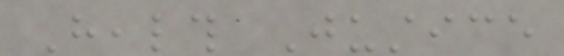Health Justice
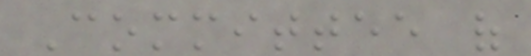Committee of
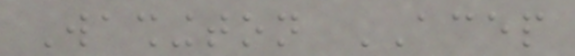Washington ACEP
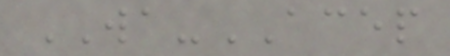WA-ACEP
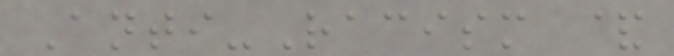Anti-Racism &
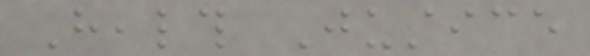Health Justice
